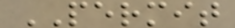PERMIT
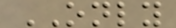ONLY
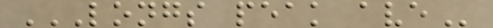LONGS PEAK AVE
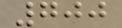700
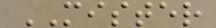MISTER
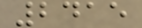2415
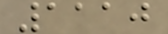1110
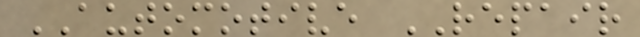AUTOMOTIVE REPAIR
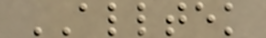ALLTEK
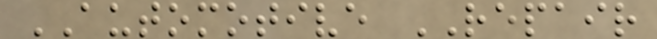AUTOMOTIVE REPAIR
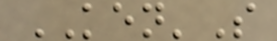KEN'S
